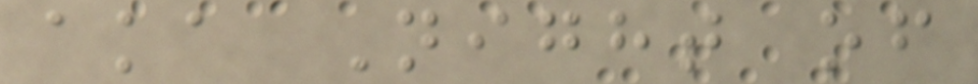aka Night of
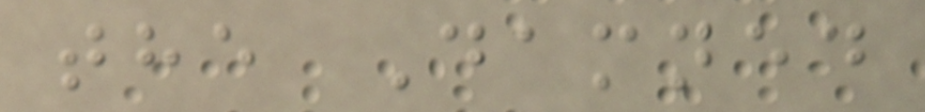the Damned
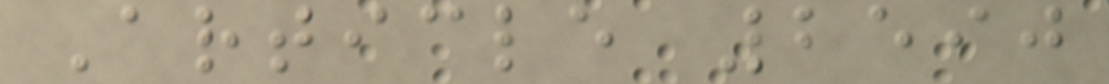Article 2590
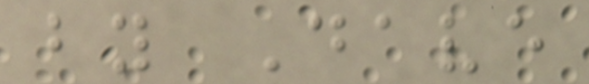by Dave
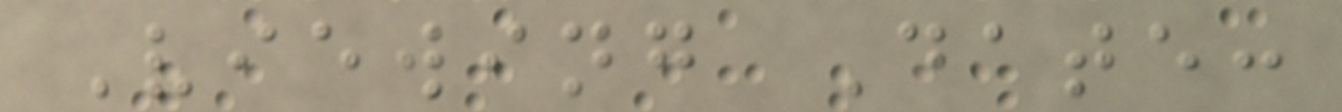Viewing Date:
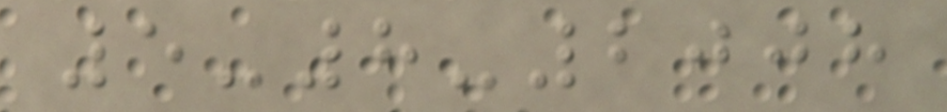5-8-2008
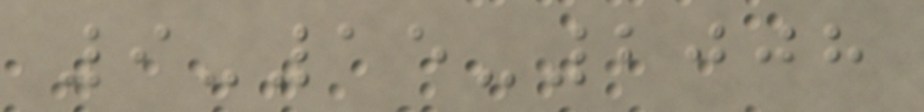9-15-2008
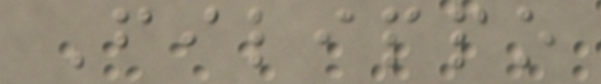Filippo
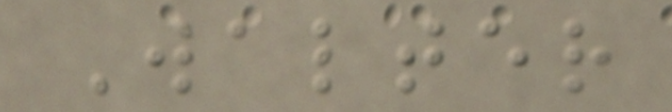Walter
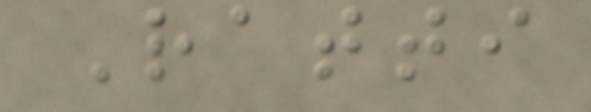Ratti
